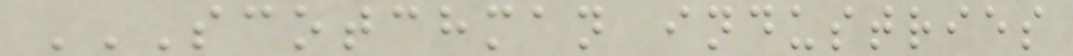SCOTCHMAN INDUSTRIES
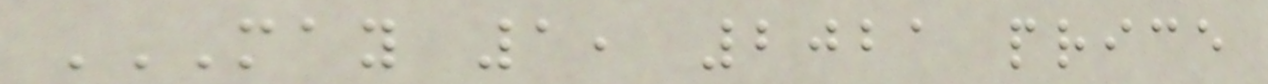MAY 1, 2021 PRICE
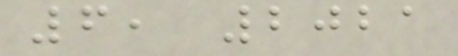6, 2021
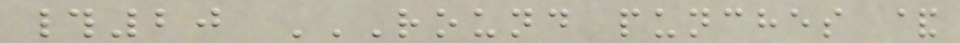#20 ROUND PUNCHES &
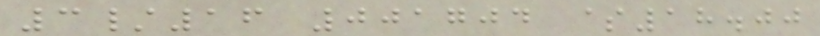3/16 001704 $18.00
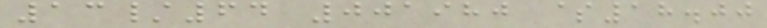13/64 001980 $18.00
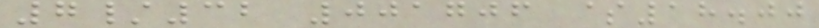7/32 001706 $18.00
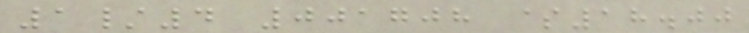1/4 001708 $18.00
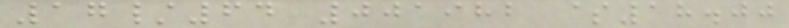17/64 001982 $18.00
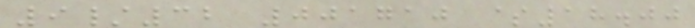9/32 001710 $18.00
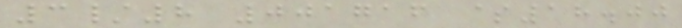3/8 001716 $18.00
